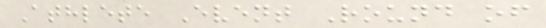Athlete Event Round of
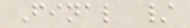Final /
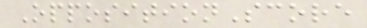OppositionScore
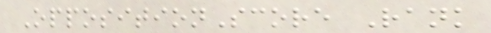OppositionScore Rank
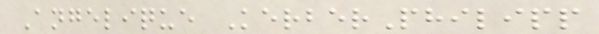Angelique KerberPhilipp
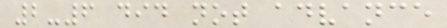2-6 did not advance
